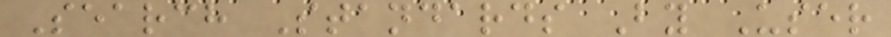Search Standards By User
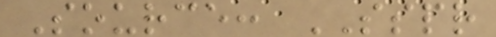Source: SSPR
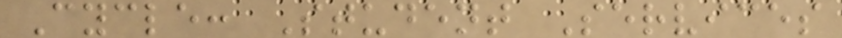Cycle: Student Services
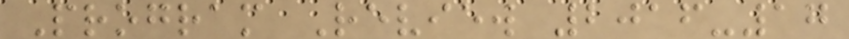Program Review 2016-17
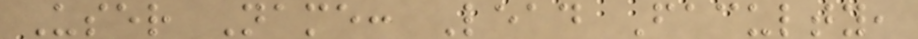User Name: Lead Faculty,
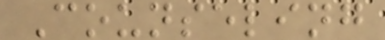Counseling
